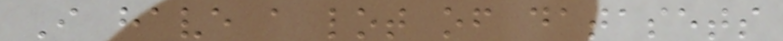I have a lot of datasets
